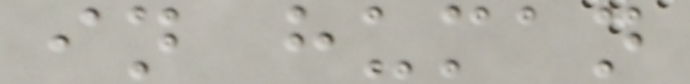in human
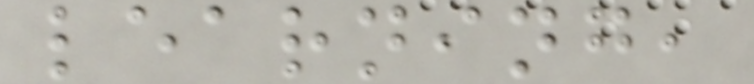learning,
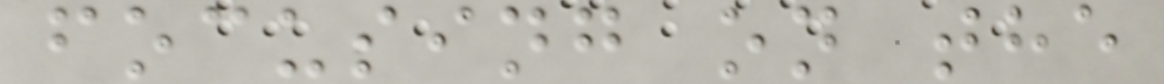focusing on the
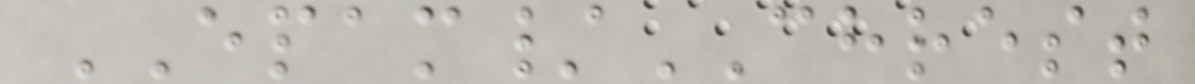EPAM/CHREST
